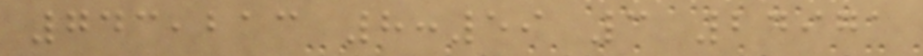743,213 8:59 3 24971
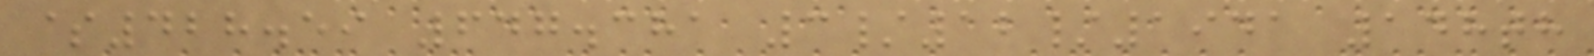$428.59 647.381 3/12/1941 148th
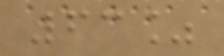63%
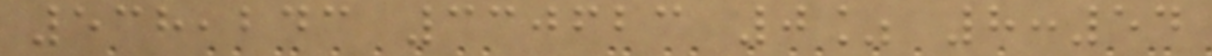538,243 330623 0% 8:54
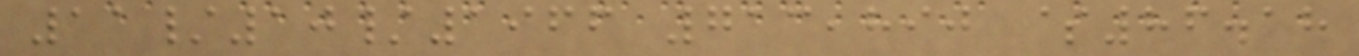11/10/1966 713,890 $86.18
